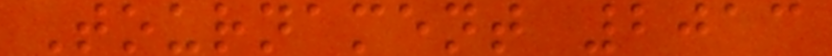Tournament 2013
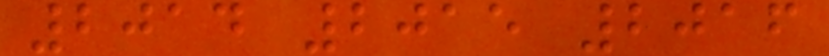2014 2015 2016
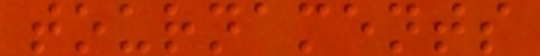tournaments
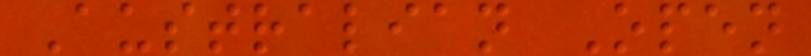Australian Open
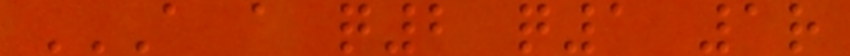A A Q2 Q1 1R
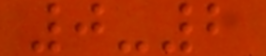0-2
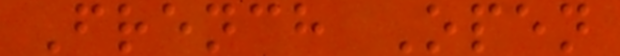French Open
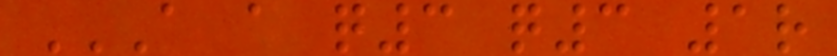A A Q3 Q3 1R
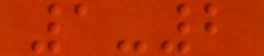1-2
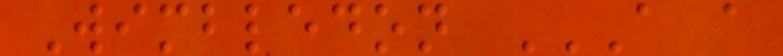Wimbledon A A
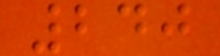240
